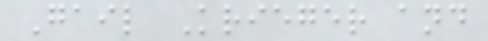Gail Krieger and
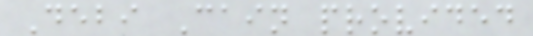Debi Cain provided
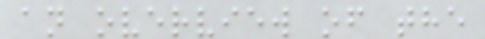an overview of the
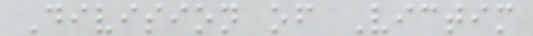Division of Victim
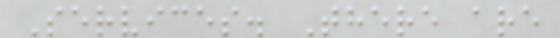Services. There are
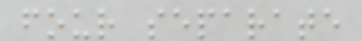four separate
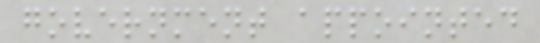government appointed
